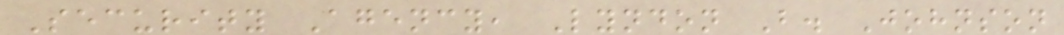Security Agency, Lyndon B. Johnson
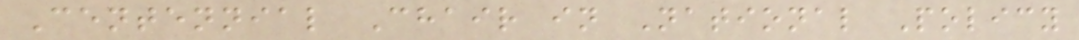Centennial Chair in National Policy
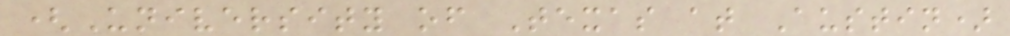(University of Texas at Austin)
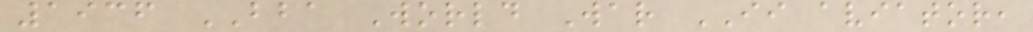1936 BBA World War II aviator,
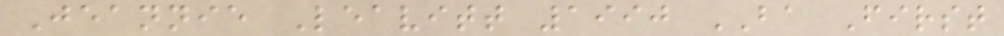Jeannie Leavitt 1990 BA First
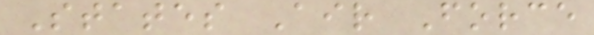States Air Force
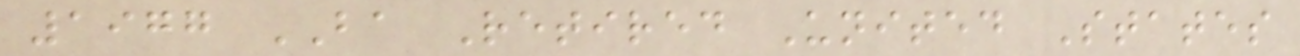1977 BA Retired United States
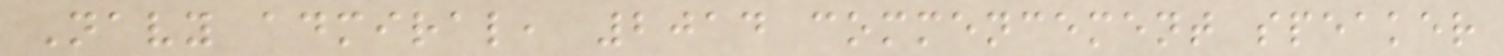Navy admiral, 2014 commencement speaker
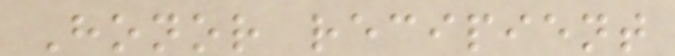Honor recipient
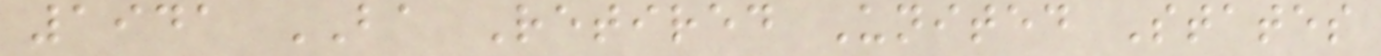1941 BA Retired United States
